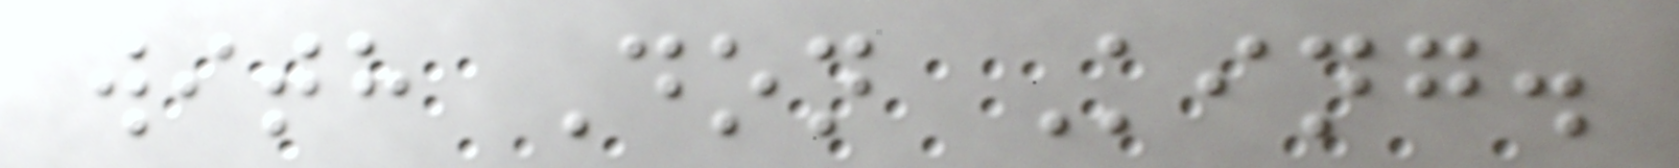with Don King.
